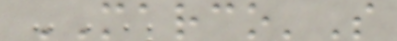MARCO'S
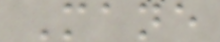Mane
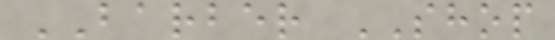BARBER SHOP
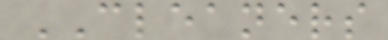CLEANERS
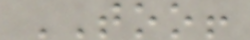TOO!
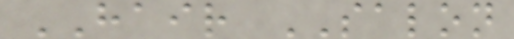HAIR SALON
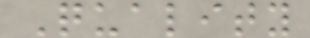Quality
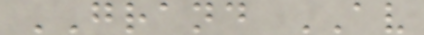GRAND AV
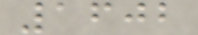1602
